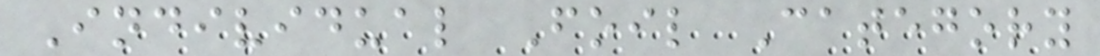Individual Foil Category
